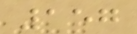157
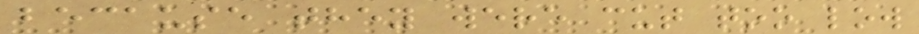because they were cut too low
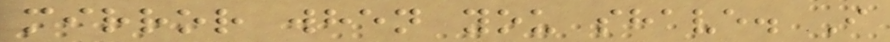mirror when you shave. I
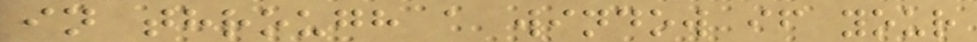in through a window if your
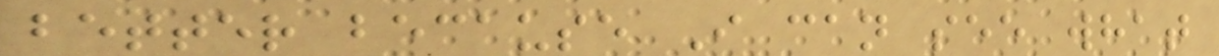better because I can see what
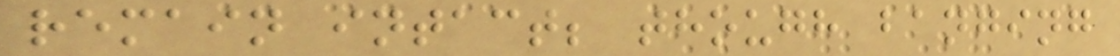remain intact; though banging
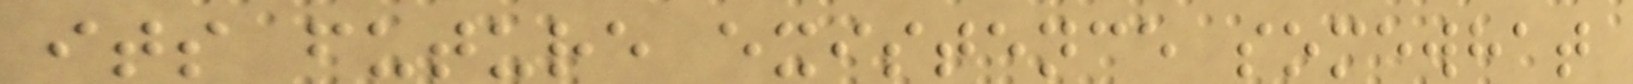its future existence somewhat
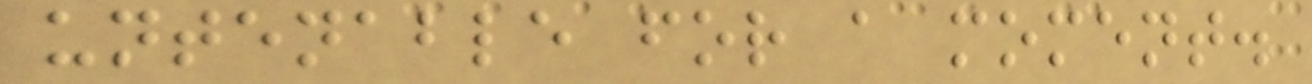untenable for a moment.
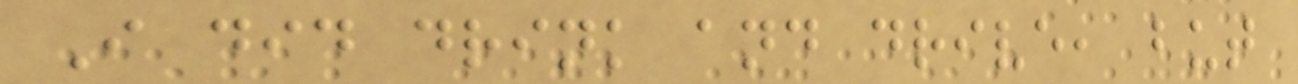I did drink and drive, but
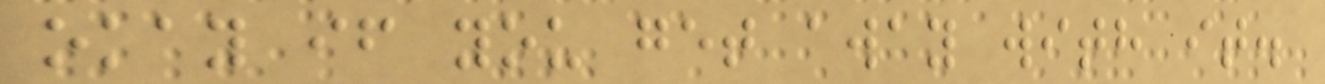okay if you get away with it.
